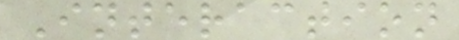Interaction
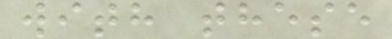with these
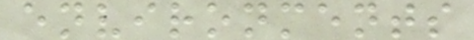environments
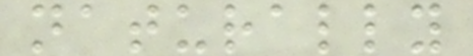naturally
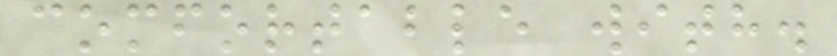comfortable with.
